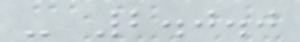- 2.0.0
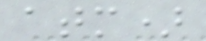atm)
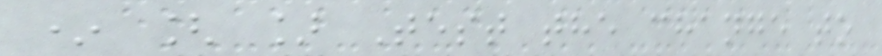* [ ] Test the change to
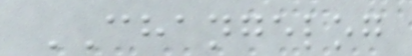CHANGELOG
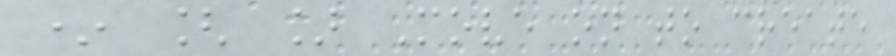* [ ] Move on to create
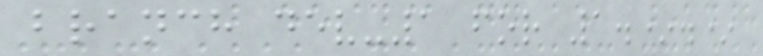branch dev-1 for 1.*.*
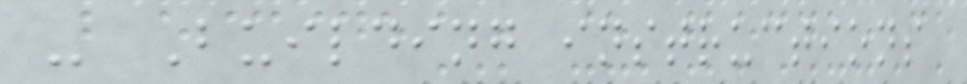- Building instructions
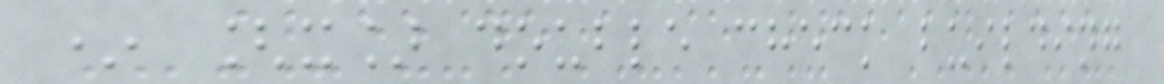* [x] double check building
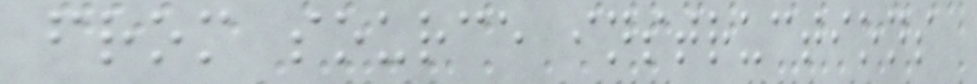from source instructions
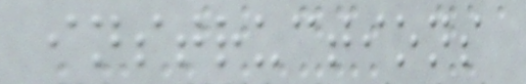instructions
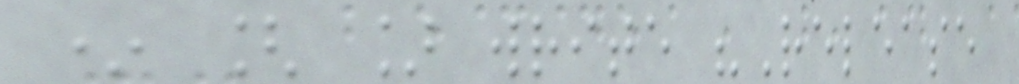* [ ] write "Release
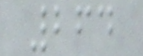264
